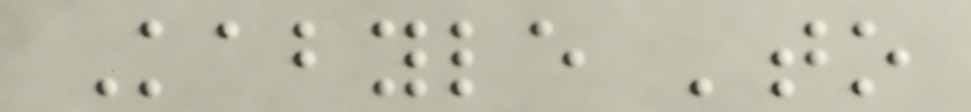Kabyle 'to
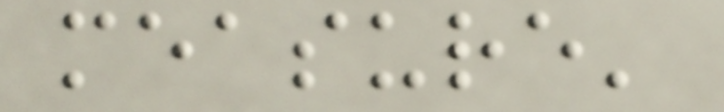measure'
